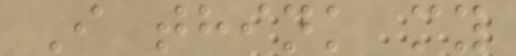I think my
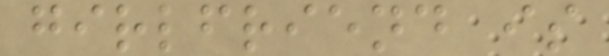girlfriend is
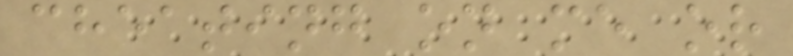cheating on me or
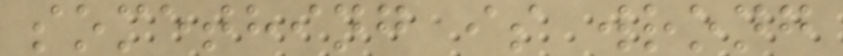something is wrong
